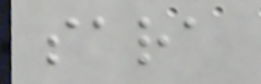sara
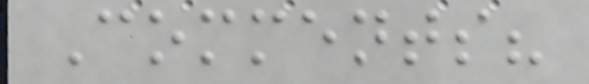Comments?
